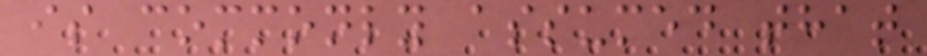is commonly assumed that
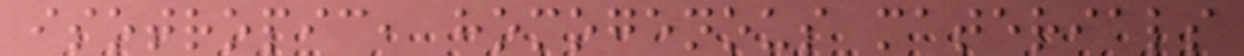isotropic, homogenous materials
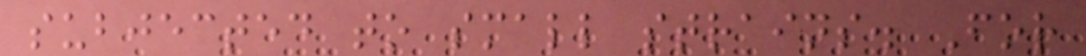subjected to small strains. For
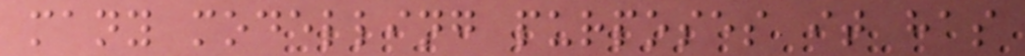many modelling purposes it has
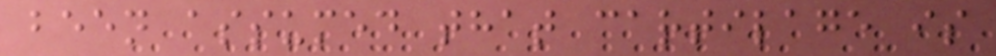been assumed that cartilage is
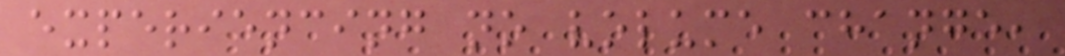experiencing no volume change,
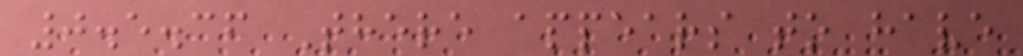0.5.36 There appears to have
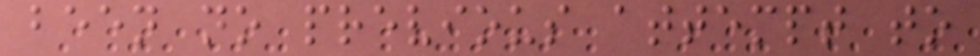been no previous attempt to
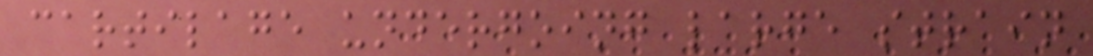cartilage undergoing large strain
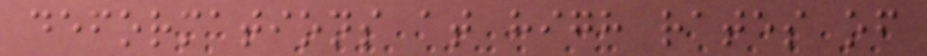deformations at high rates of
